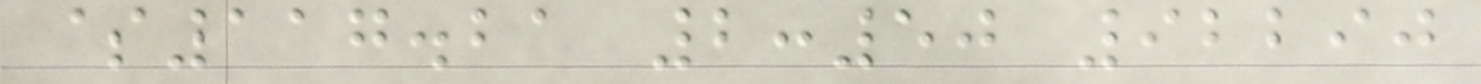$117.21 2:50 92290
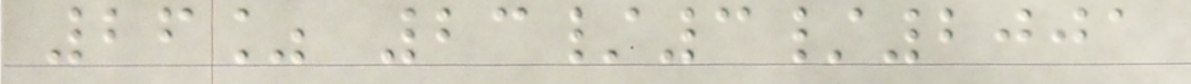26% 23/3/2001
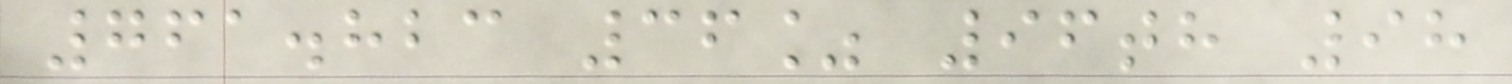761.823 36% 96th 98
